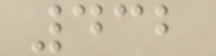432
